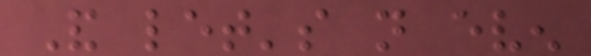And let's not even
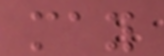may
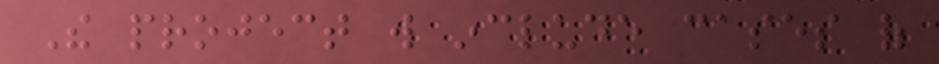The project will include cases of
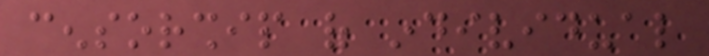censorship of individual
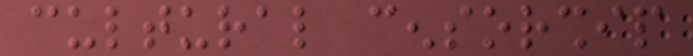cultural censorship
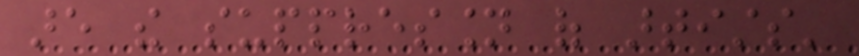are the suppression of artists'
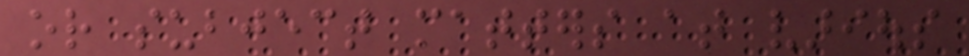or subject matters at various
